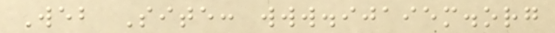Web Site: www.ijaiem.org
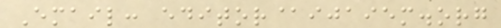Email: editor@ijaiem.org
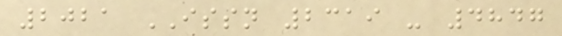2021 ISSN 2319 - 4847
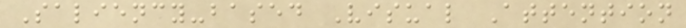Saliency-based Visual Attention
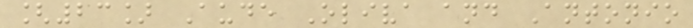[23] Aude Oliva and Antonio
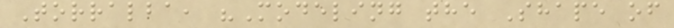Torralba, "Modeling the Shape of
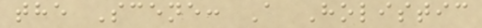the Scene: A Holistic
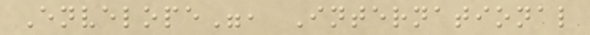Envelope", International
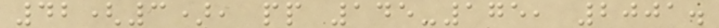42(3), pp 145-175, 2001.
